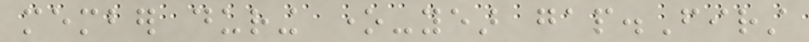member during one-year gap.First
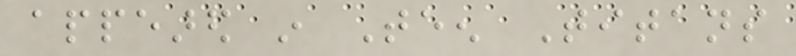appeared in Teen Titans
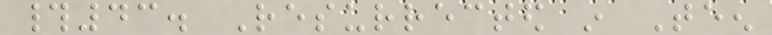#43. Resurrected in Teen
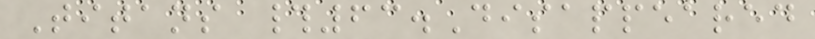Titans #63.Disappeared
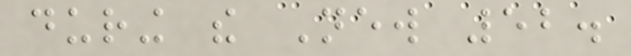during the New 52.
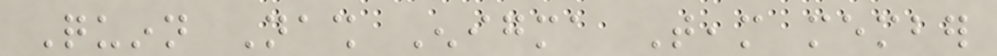Quinn Nash Enigma Team member
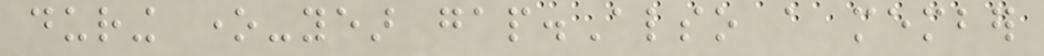during one-year gap.Also a member
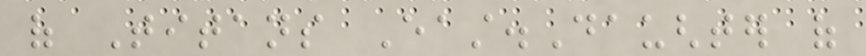of Titans East.Daughter of
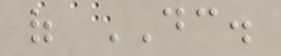of DC.
